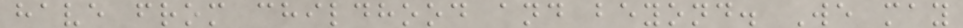have from childhood and beyond. We may
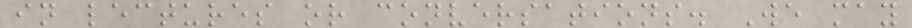in lectures or conversations. We may
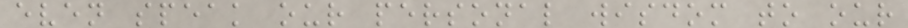even speak our personal wisdom to our
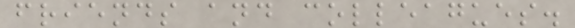friends and colleagues.
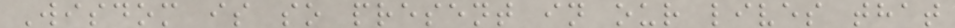Wisdom is so present in our lives that
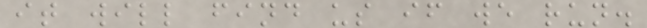it will find us if we run.
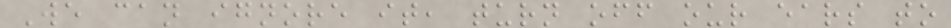We can ignore it, turn off our ears to
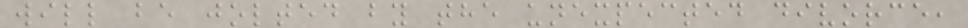will be jolted by the unexpected divorce,
